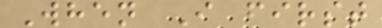When I first
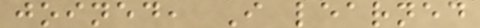joined, I learned
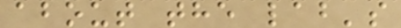about the lab's
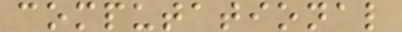computational
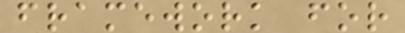framework for
